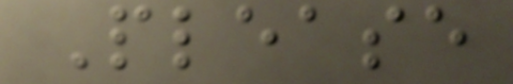Please
